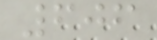606
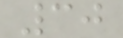30
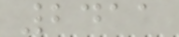2411
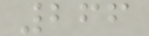266
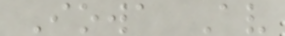Iowa Av
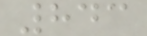843
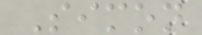Simon
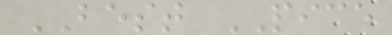BEST PICE
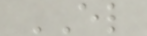EL
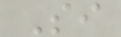Si
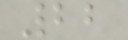22
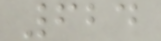624
